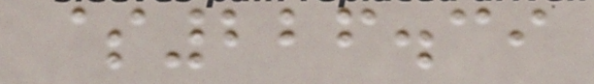$226.39
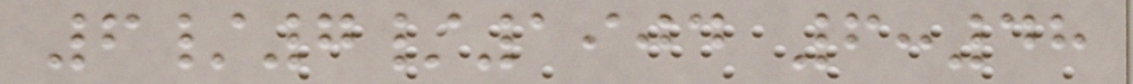6/7/1904 6:48
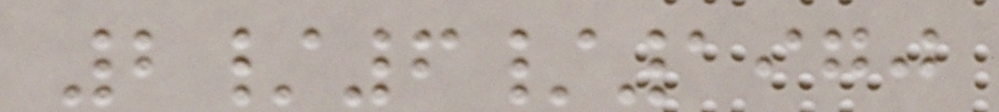2/6/1970
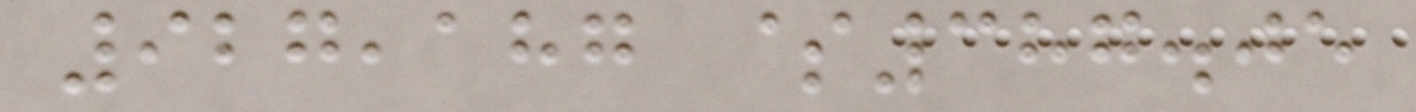927,187 $387.05
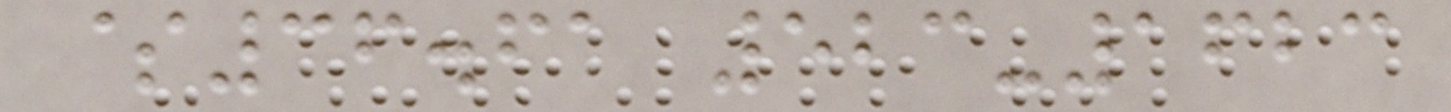$36.61 523-1623
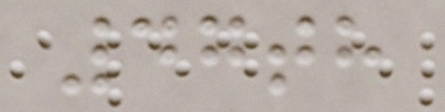47th
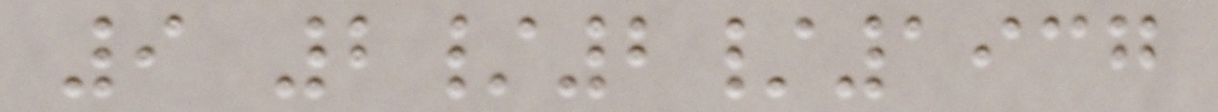9 2/2/1937
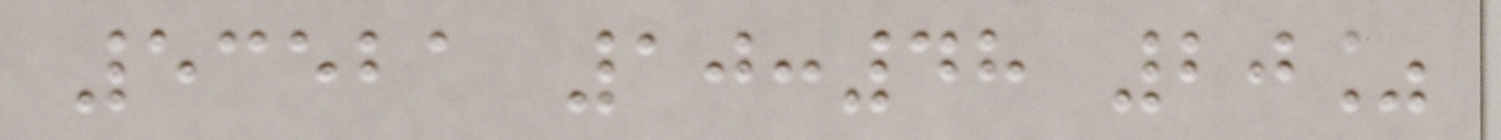53521 10:48 20%
